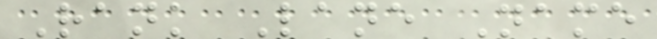Rank Lane Name
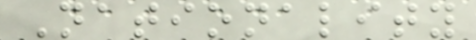Nationality
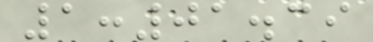1:01.39
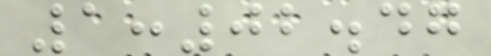1:02.47
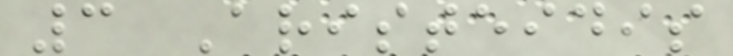3 Aristeidis
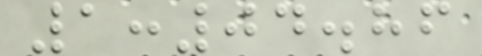1:04.86
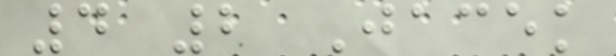4 2 Jacek
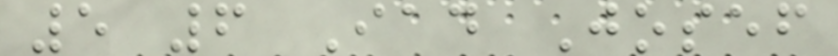5 6 Iad Josef
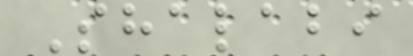Shalabi
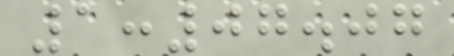1:07.07
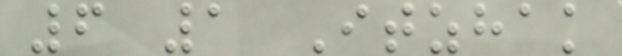6 1 Itzhak
